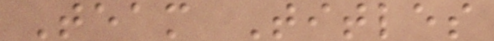Team Titles
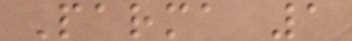Parma 1
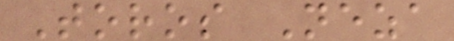Toros Neza
